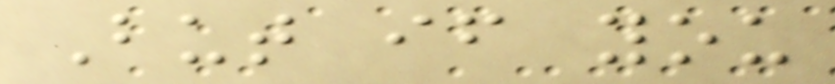But if you
